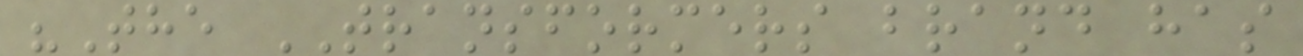"The TRANSFORMERS brand has
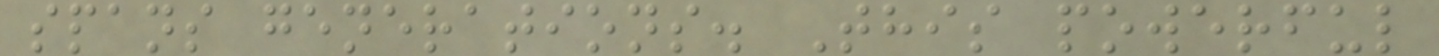spans generations. This powerful
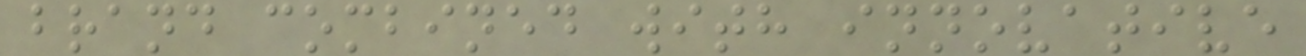brand combined with innovative
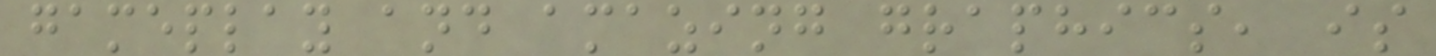gameplay and amazing graphics, is
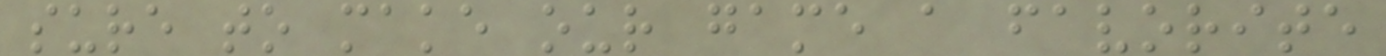sure to make our game a favorite
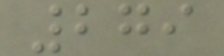279
